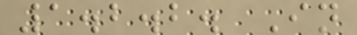1.2.2. In
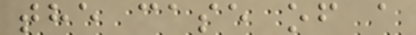the case of a
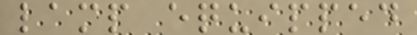lamp equipped
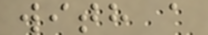with a
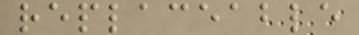replaceable
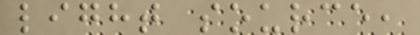light source,
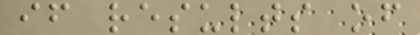if results of
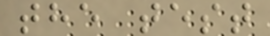the test
